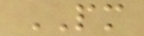PM
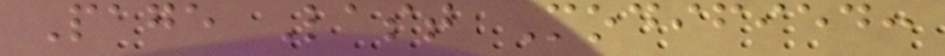Page Last Modified:
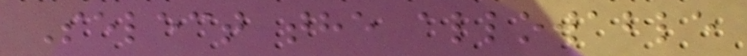Select the allowable
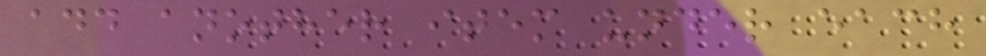add another item under each
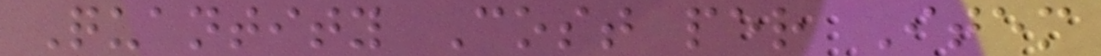Quantity Cost per Item
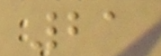21
